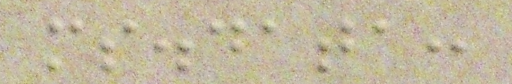ms.data:
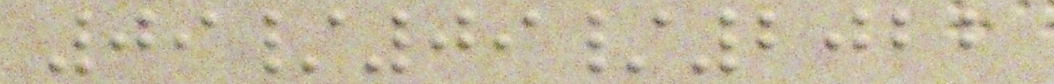09/09/2022
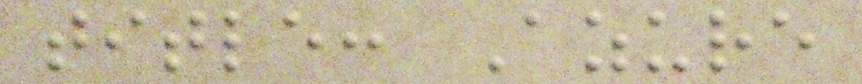title: Azure
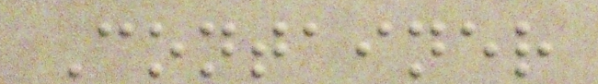Container
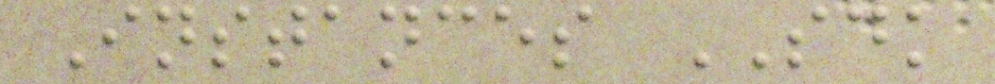Instances SDK
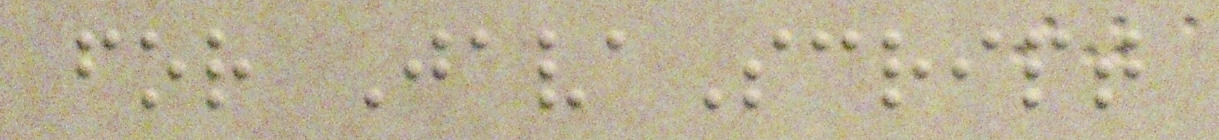for JavaScript
